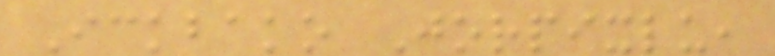Ickbako Jorpixlu,
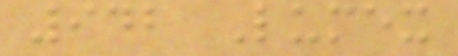942 Lumex
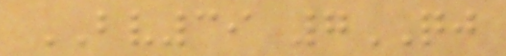BV39 7QJ
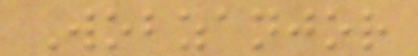Wobzanjor
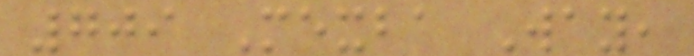709 Mexba Way,
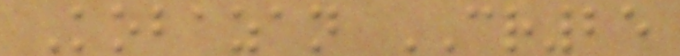Kobazan CR25
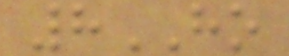8HO
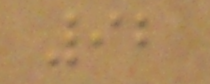92
